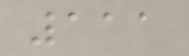111
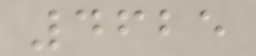4625
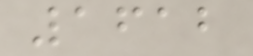1612
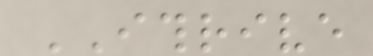ITHRIVE
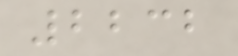2232
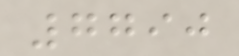7790
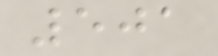501
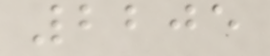2205
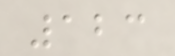123
